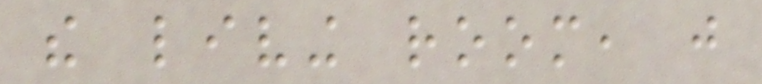the living room, just
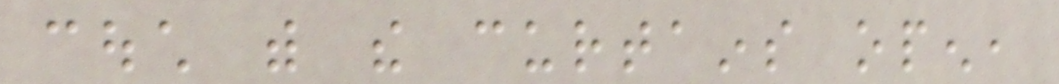couch with the curtains open,
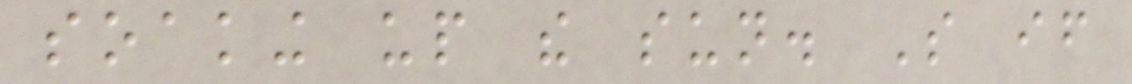soaking up the sun. So if
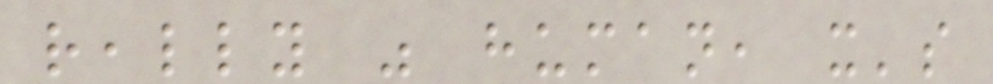really was human, it's
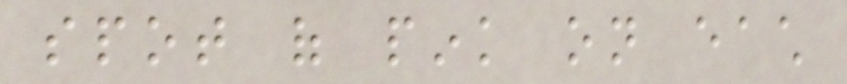spot of pink on each
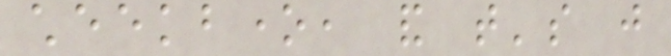cheekbone, and that's just
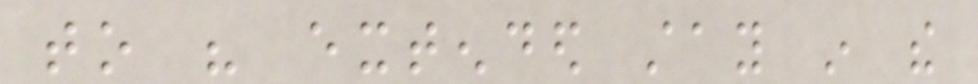to his extended stay in the
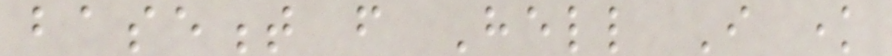basement from Hell I know
